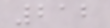212
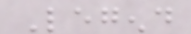Legend
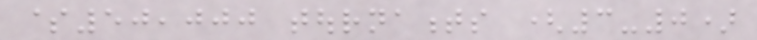$50,000 tournaments (3-0)
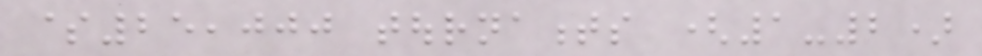$25,000 tournaments (1-2)
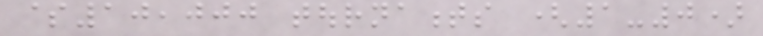$10,000 tournaments (1-0)
